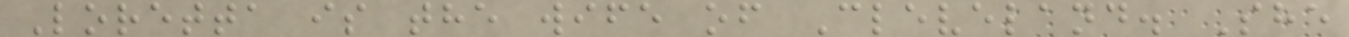Loretta is the wife of Cleveland. She
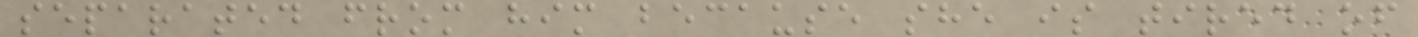separated from him because she is tired of
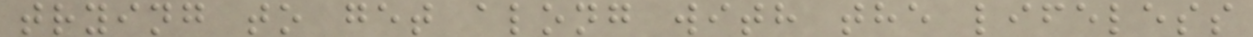trying to get along with the lifeless
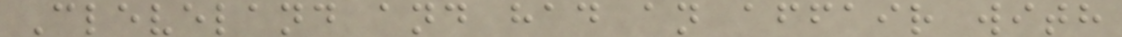Cleveland and had an affair with
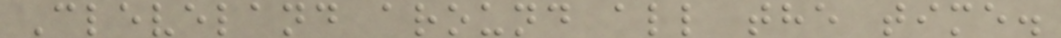Cleveland around all the time.
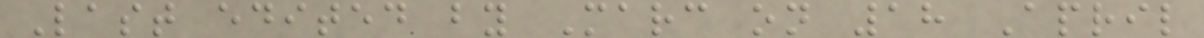Last edited by Marc on 18 April
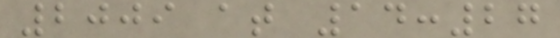2009 at 14:27
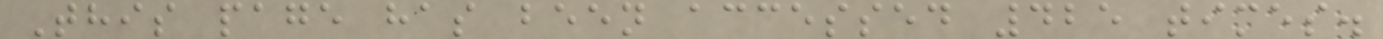This page has been accessed 425 times.
